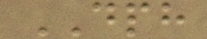DPH
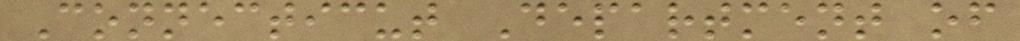Connecticut Department of
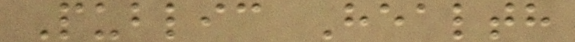Public Health
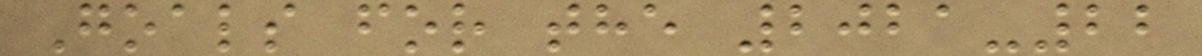Goals for the 2021-22
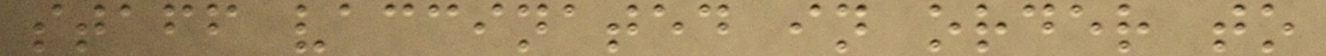staff vaccinated in order to
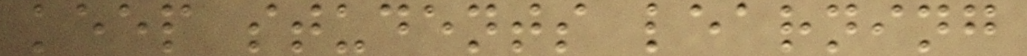keep students learning
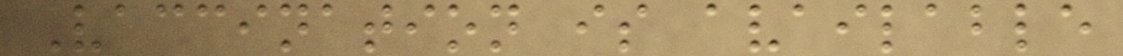Vaccination is available
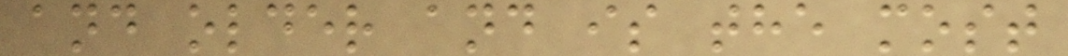and older and is the most
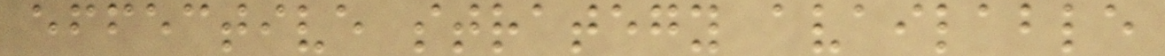effective strategy available
